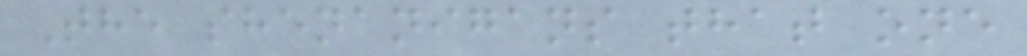The shenanigans that one
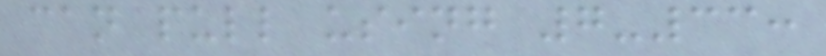can pull using 7-33:
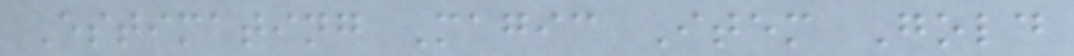Estimating Magic Item Gold
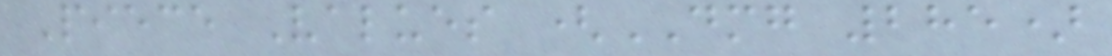Piece Values (DMG 285)
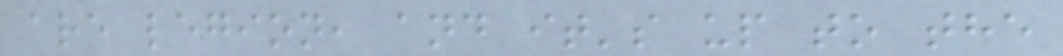are legion, and it's up to the
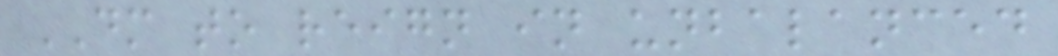DM to reign in unbalanced
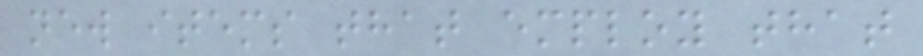new items that employ that
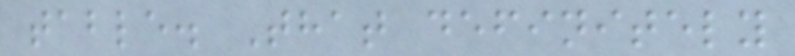table. That definitely
